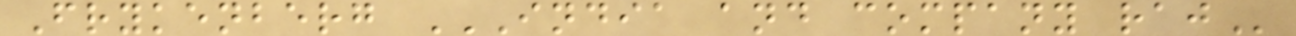Frykenberg INDIA AND COMPANY RAJ
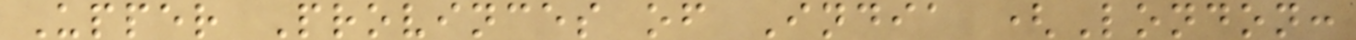Upper Provinces of India (London:
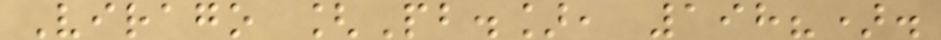Virago [Pb.], 198?).
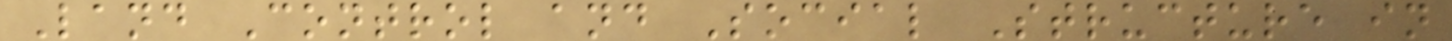Land Control and Social Structure in
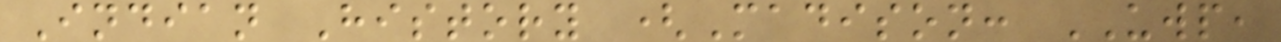Indian History (Madison: UWP,
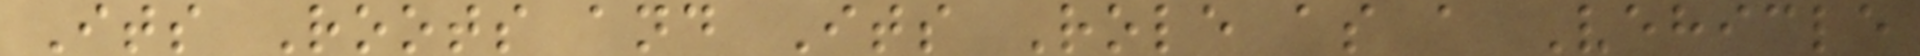Its Roots and Its Role as a Vehicle
